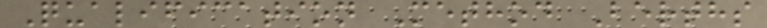Qualification Method Berths
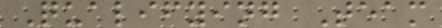Qualifying Team
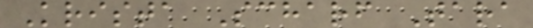Krista Scharf Tara
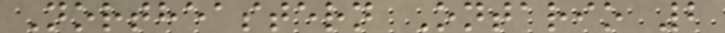Northeastern Ontario 2
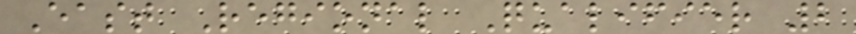East Regional Qualifier 2
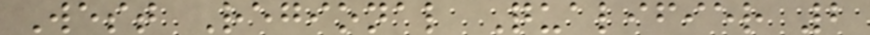West Regional Qualifier 2
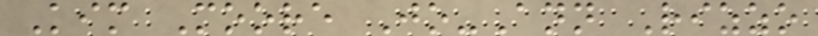Kim Moore Jo-Ann Rizzo
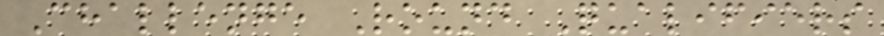Challenge Round Qualifiers
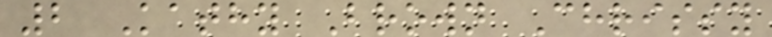2 Kathy Brown Chrissy
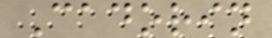Cadorin
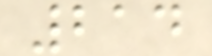214
